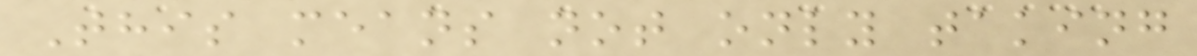This means not only taking
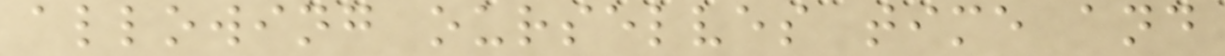allowing ourselves time and
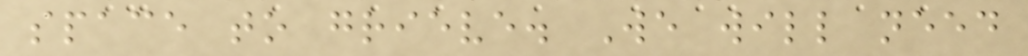space to grieve. We will need
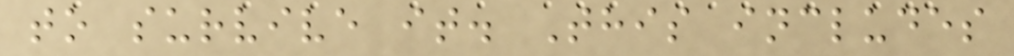to survive it. This includes
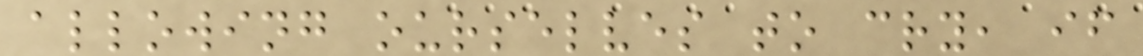allowing ourselves to cry, if
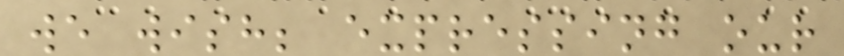we wish; expressing our
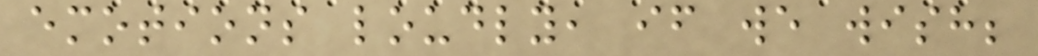emotions loudly, if we wish;
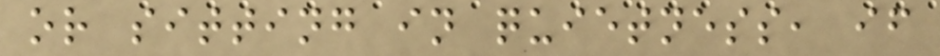or sitting in quietness, if
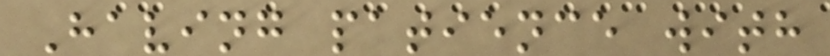Having patience with
